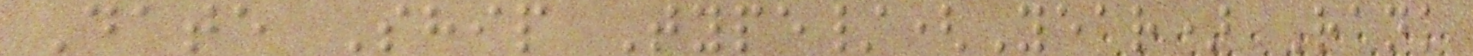Date Ship Type/(Year) Rank
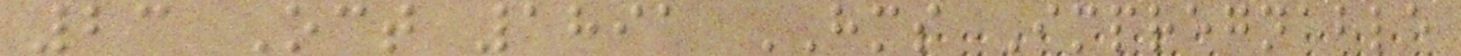23 Oct 1891 HMS Impregnable
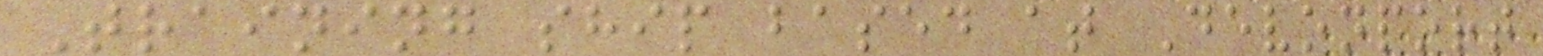Training ship based at Devonport
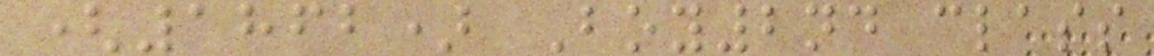(1862) Boy2nd class
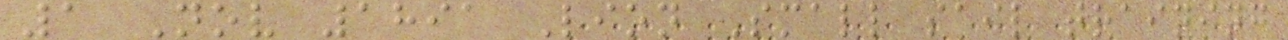1 Nov 1891 Lion Small sail training
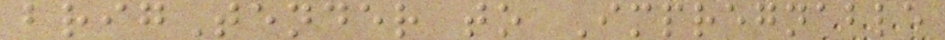brigTender to Impregnable
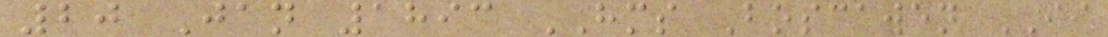20 Jan 1893 HMS Boscawen II
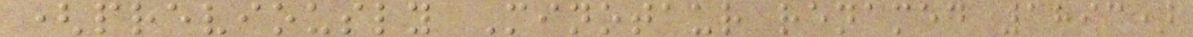(previously Minotaur renamed 1893)
